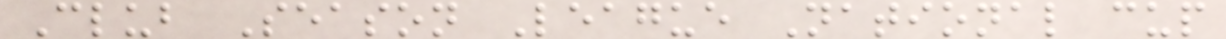Club Season League National cup
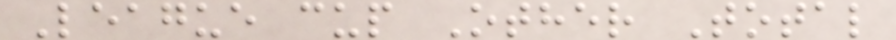League cup Other Total
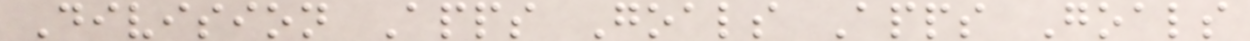Division Apps Goals Apps Goals
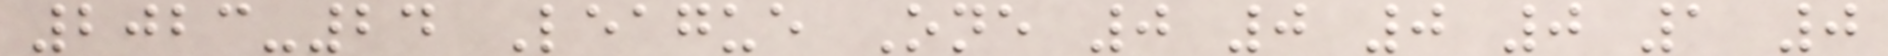2023-24 League One 0 0 0 0 1 0
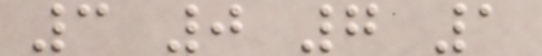3 0 7 1
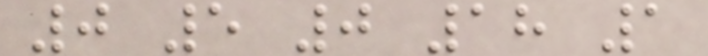0 5 0 18 1
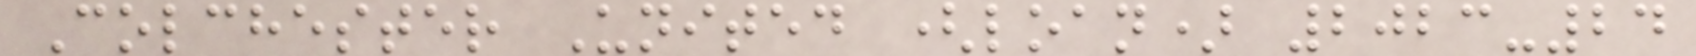Colchester United (loan) 2023-24
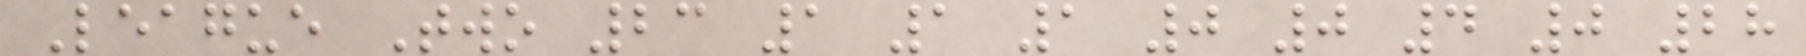League Two 23 1 1 1 0 0 4 0 28
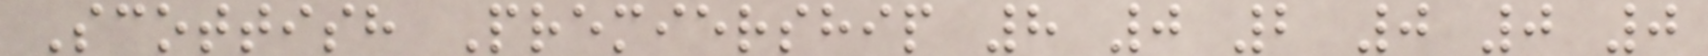Scottish Premiership 8 0 2 0 0 0
